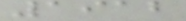1912
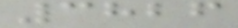3826
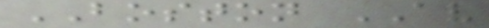BOSTON AV
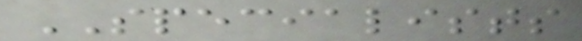SPECIALISTS
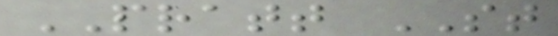PRATT ST
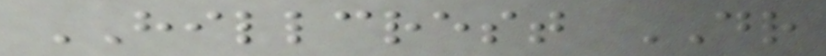HILLCREST DR
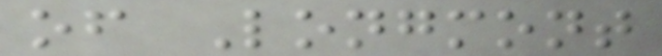of Longmont
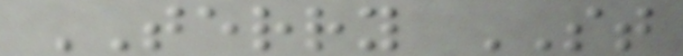TERRY ST
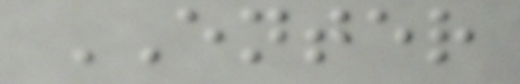ENTER
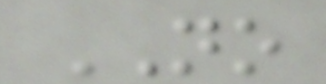NO
